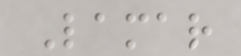Lamar
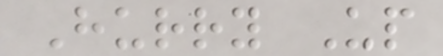Hurry Up
